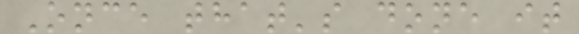Once that's done it
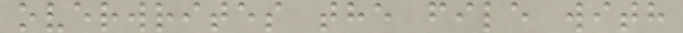overwrites the file with
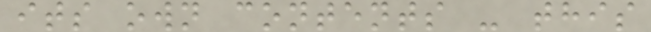its own contents - this
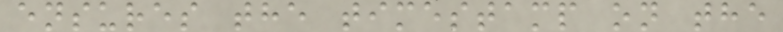ensures the timestamp on the
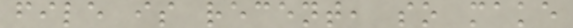file is recent, so make
